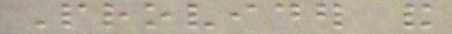Provider and
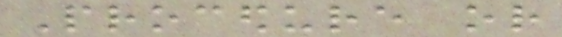Procedure or
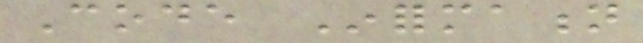Code Information
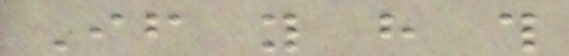If you have this
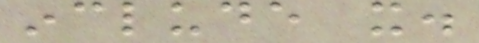include it.
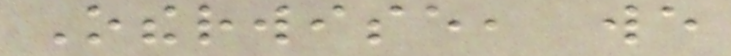Otherwise, we
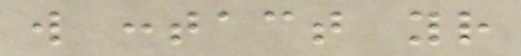will contact your
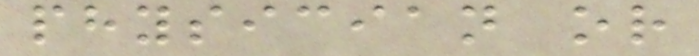physician or
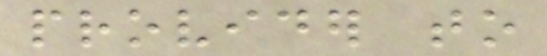provider to
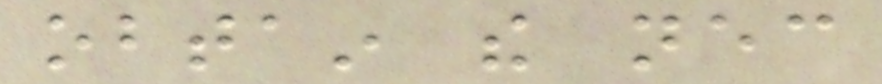obtain the necessary
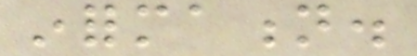information.
